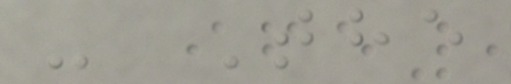- The
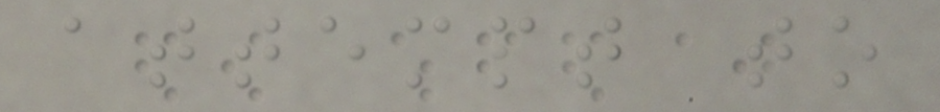attempt to
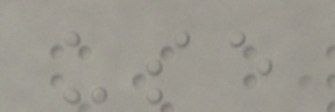use
